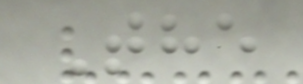The
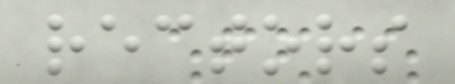rectors
